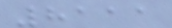8111
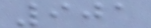901
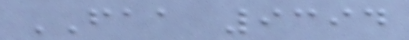FAA 9394
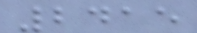2415
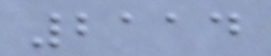2114
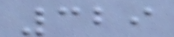329
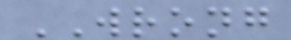WRONG
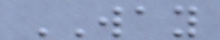WAY
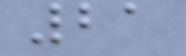21
